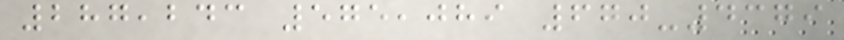287,243 575,089 670-4379
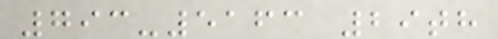793-5163 29th
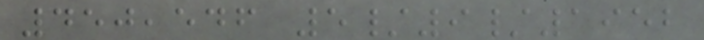450,546 5/9/1952
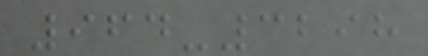964-3298
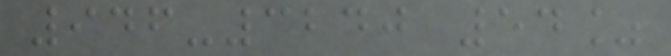946-3240 54%
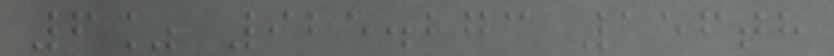6% 925.273 156th
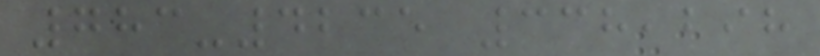783-4235 338,298
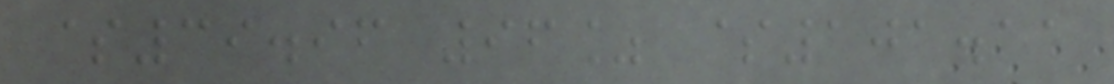$39.96 96% $101.11
